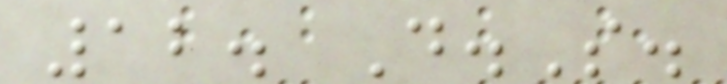12. D.S.
